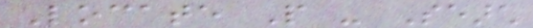Locate People - Search
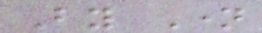By Name
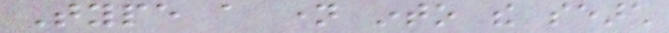Type a name into the search
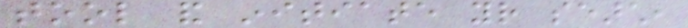tool and initiate your search,
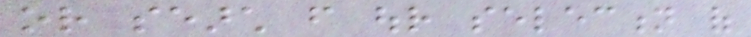or search from our selection of
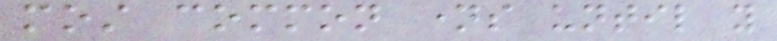most common names until you
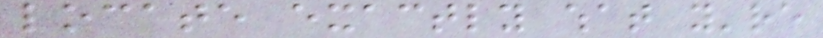locate exactly what you're
